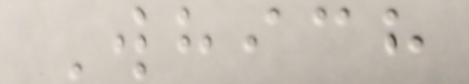Which
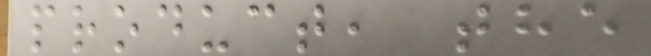product, the
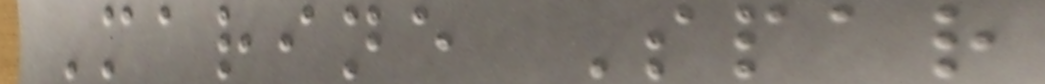Marine Spar
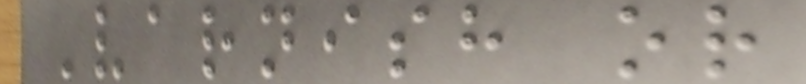Varnish or
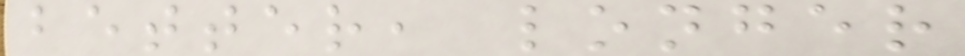better, longer
